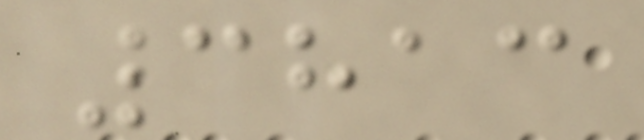3813
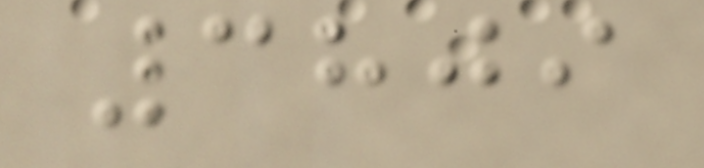3809
